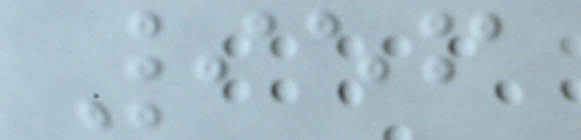956
